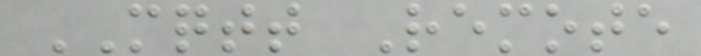MQTT Remote
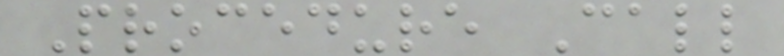Procedure Call
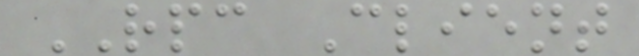RPC Client
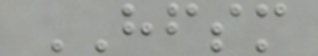HFSM
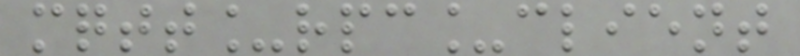mqtt_rpc_client
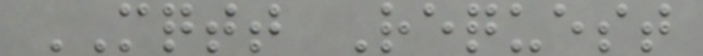MQTT Request
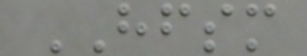HFSM
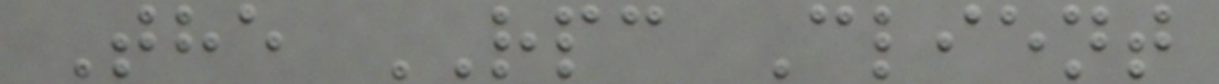The RPC Client
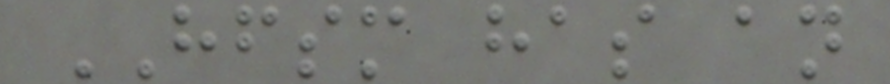HFSM has an
